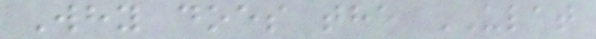Why does the ULAT
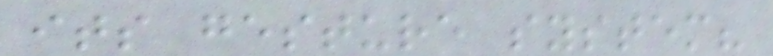its gesture system?
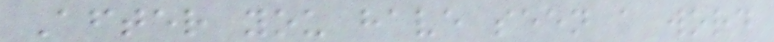After you have seen a word
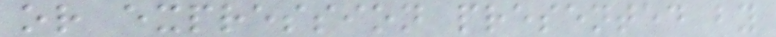or expression presented by
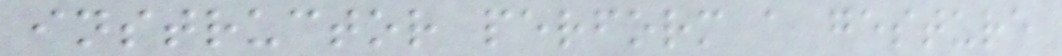instructor perform a gesture
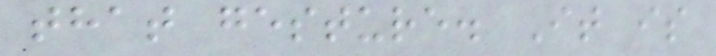that gesture. It is
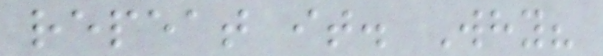repeat it. Why?
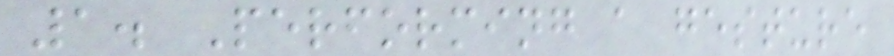1. Performing a gesture
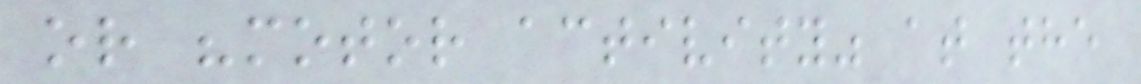or "motor activity" at the
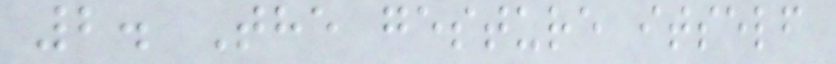2. The gesture itself
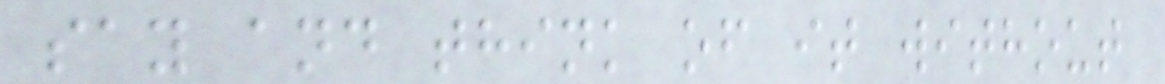say and think of it without
